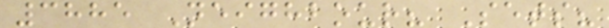3885 Neighbour? Sets?
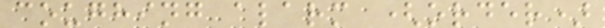coughing alarm (order)
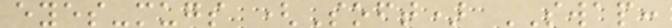eyes-mugs (Soft) SWAP:
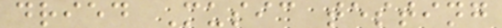dried Music testing
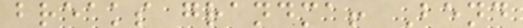breaks grandma! Bend
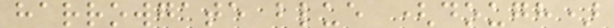harrowgate blue (dough)
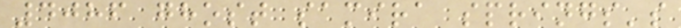4086 ghost samira springs's
